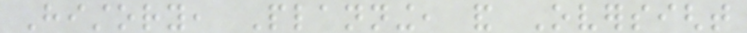History, Planning, and Oversight
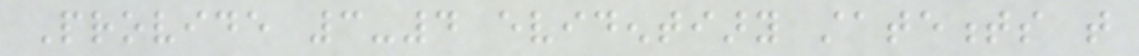Provide 3-4 evidentiary statements that
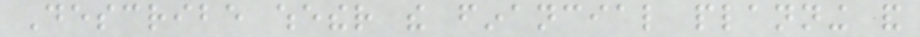Describe whether the financial planning and
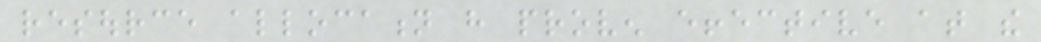resource allocation have proven effective at the
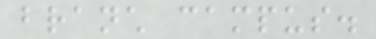branch campus.
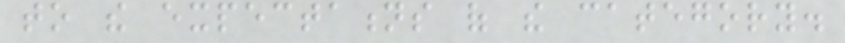to the expectations of the category.
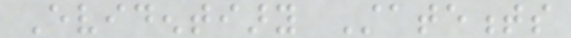Evidentiary Statements
